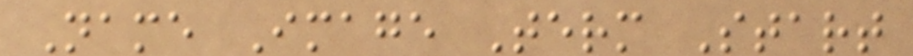Name Image Term Start
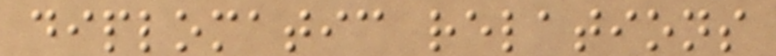diplomatic relations
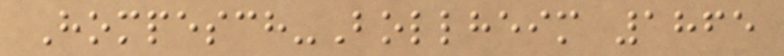Hompesch-Bollheim 1865
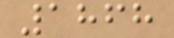1868
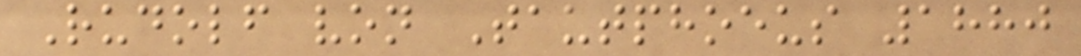Rudolf von Tautphoeus 1880
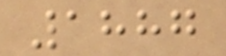1887
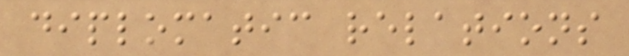diplomatic relations
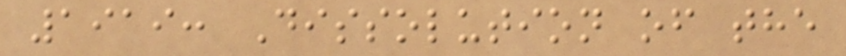1919: Dissolution of the
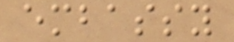embassy
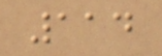114
